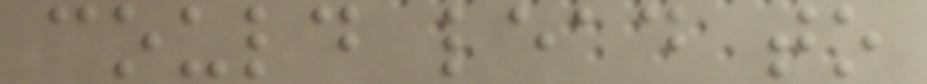could lead to
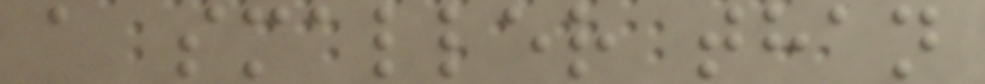a smaller than
